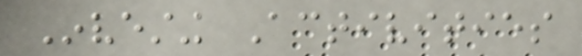Investing Activities
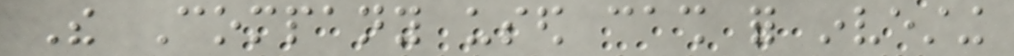The Company used cash for investing
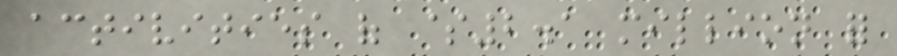activities of $2.1 million for
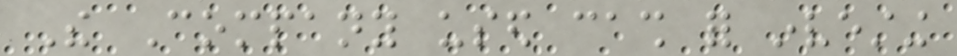The Company used cash for investing
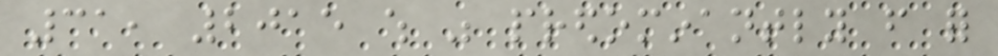31, 2015 which was predominantly from for
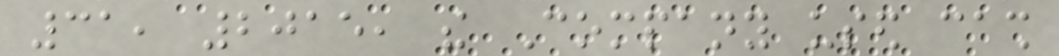31, 2015, the Company used cash
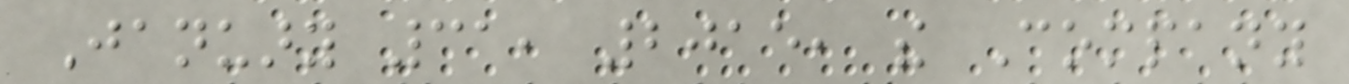January 31, 2015, the Company
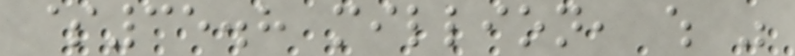$35.8 million, which was
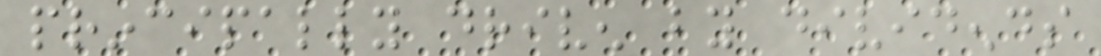principally driven by dividends
